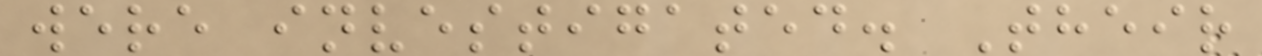were investigated. Their
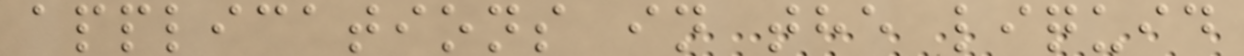applications in the liquid
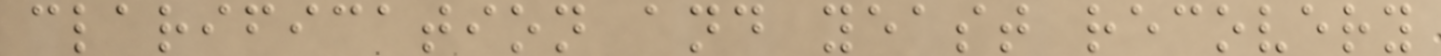clarification and yeast recovery
